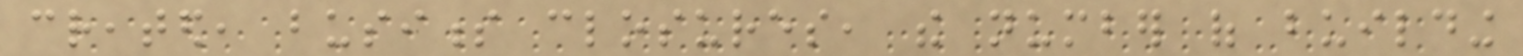created, business closures, the number of building
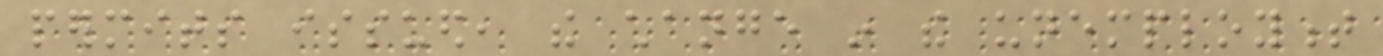permits issued, the change in the unemployment
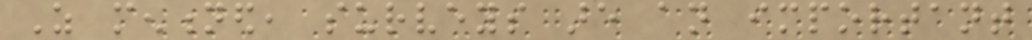As mentioned, surveys are an important
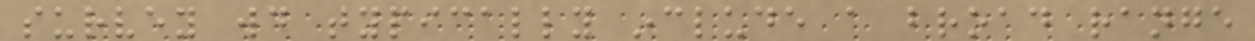survey would typically include a broad range
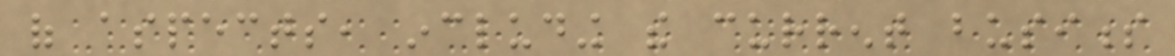of aspects, including the current business
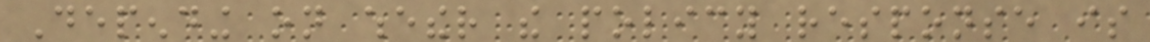Depending on whether the policy response is
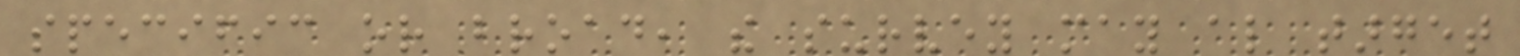specific or broad, the survey may also target
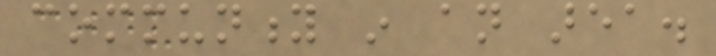community in an area.
